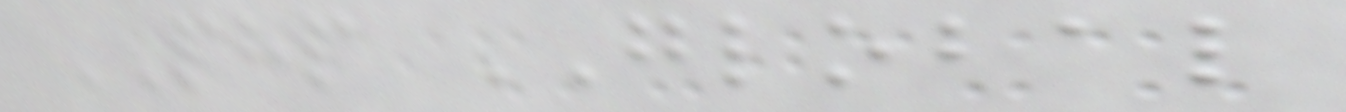PHP GLOBAL
